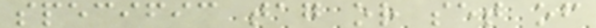specific tag or set of
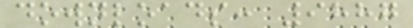downloads: 9887
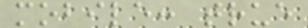mobile: true
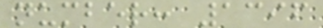number: 1396
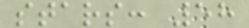stars: 58
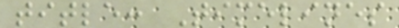title: Timelines
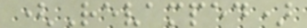(Revamped)
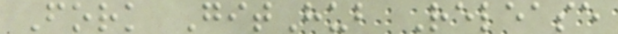Fork GitHub Release
